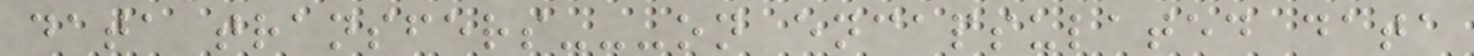data transfers---on encapsulated data
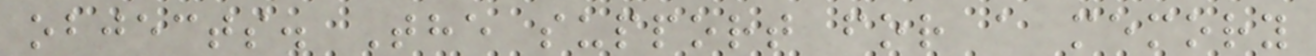objects. The support for a memory
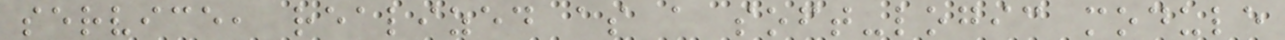service, realized as a soft-logic module
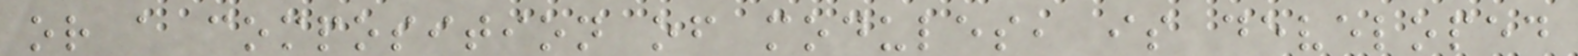or a composition of modules, is developed
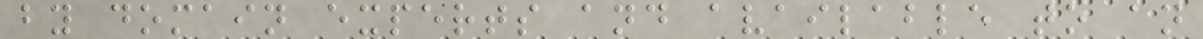by domain experts and available to an
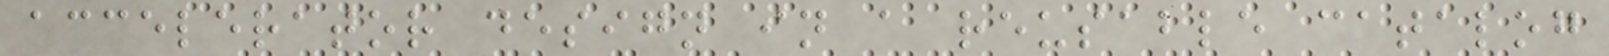accelerator design in a reusable catalog
